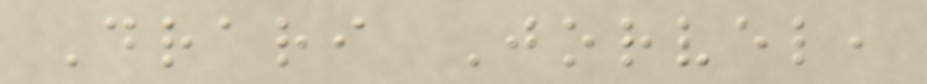Drari Jorvel,
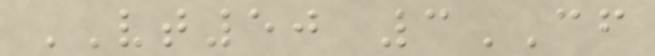VT50 3CF
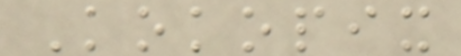Kokopix
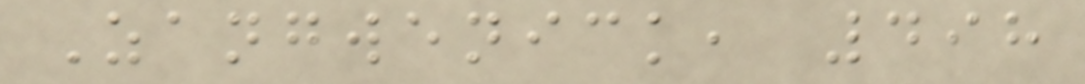Zangwenick, 498
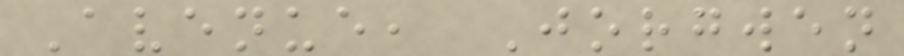Avenue, Jorgwen
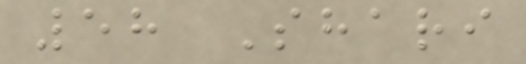58 Shari
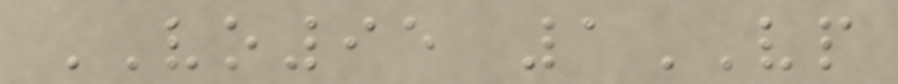VO95 1VP
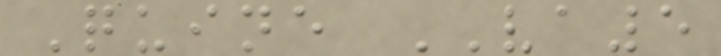Quine VA5
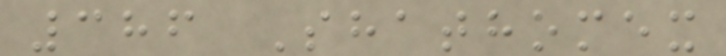386 Shathomex
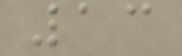13
